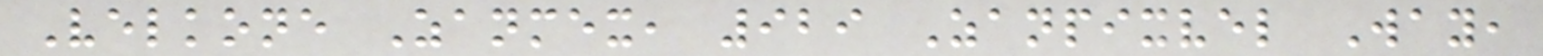Velkone Zanmex, 929 Zanpixvel Way,
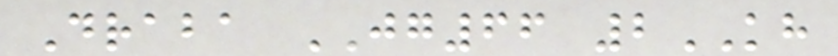Draba JG66 2KH
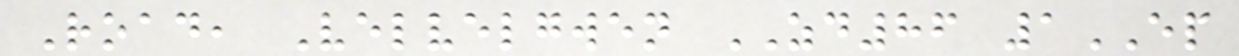Road, Velvelgwen ZD86 1EP
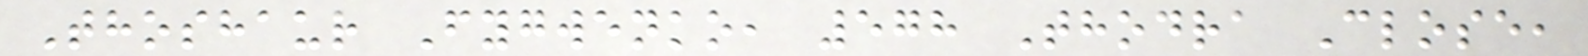Thoshaur Fygwenko, 578 Thodra Close,
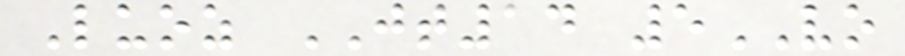Luoz JT14 5VO
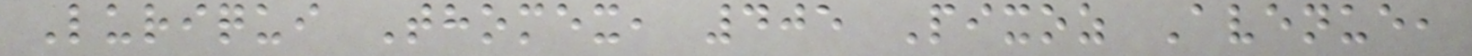Luriqui Thomex, 405 Pixoz Avenue,
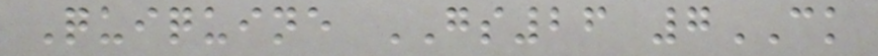Quiquine GS26 7CK
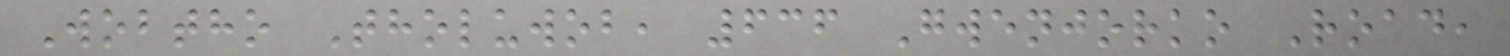Wobtho Tholuwob, 636 Gwenjorko Road,
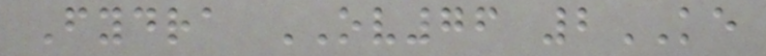Fydra OV76 2KE
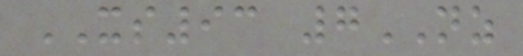XS93 7NZ
